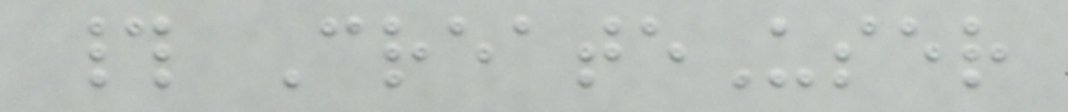# CreateUser
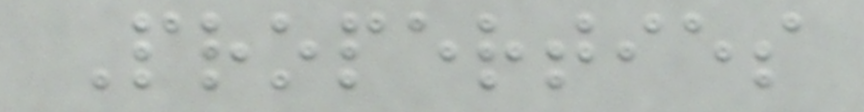Properties
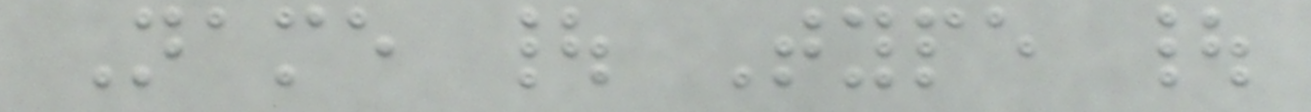Name | Type |
